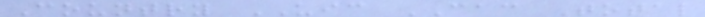Country UIC CAC Total
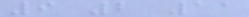9 2 11
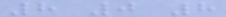8 0 8
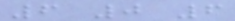6 0 6
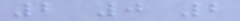2 0 2
